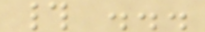# ...
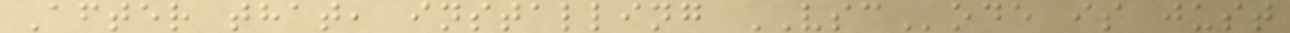After that, installing VSCode is just
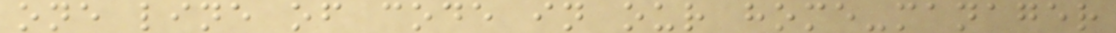one line of code in our home-manager
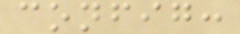config:
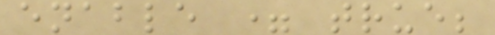enable = true;
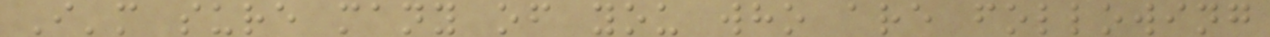I'm sure many of you who are following
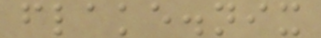flake.nix
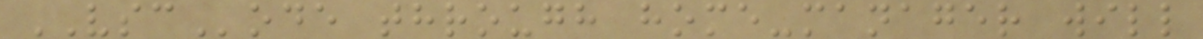VSCode through home-manager will
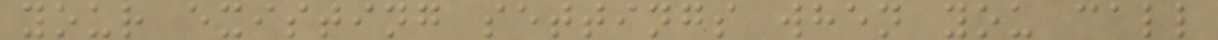your existing settings when you call
